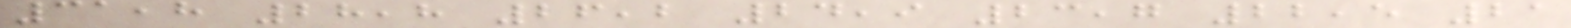31,8 28,8 26,2 24,9 23,7 22,5 21
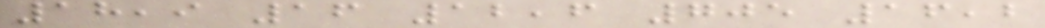18,9 16 12,6 705 16,2
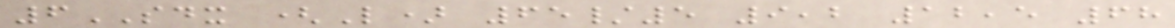6SDX (L) 65/5 9,2 12,5 68
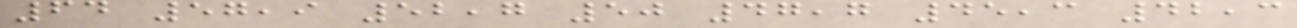64 57,9 52,7 50 47,7 45,3 42,3
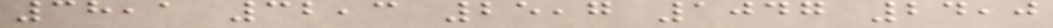38,1 32,3 25,7 1047 24,0
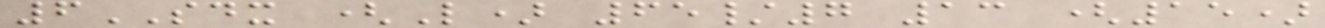6SDX (L) 65/7 13 (15)
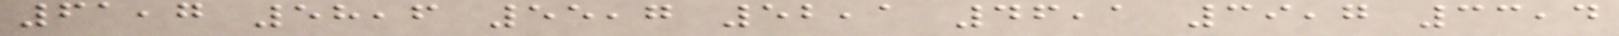61,7 58,6 55,7 52,1 46,1 39,7 33,4
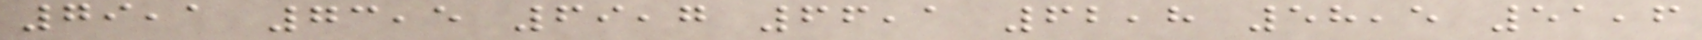79,1 73,5 69,7 66,1 62,8 58,5 51,6
